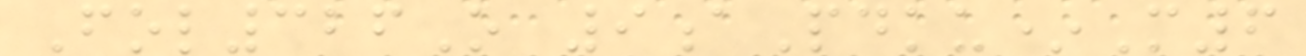Fol326O 9aPdku*M6
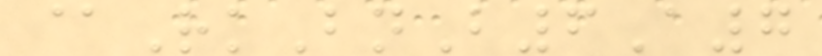@RkBnB6A7
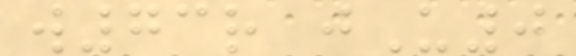w73r jU0
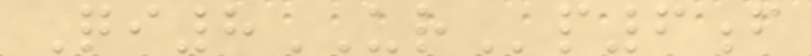Qi8URp6f
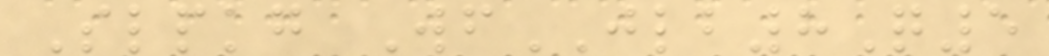Slpkg WfJLB8Q5
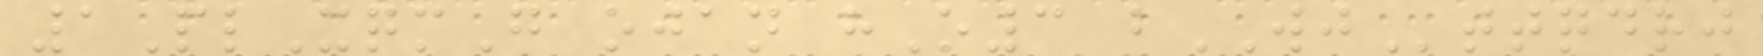1PlXqmG ojan hO3 bWJttqdrj
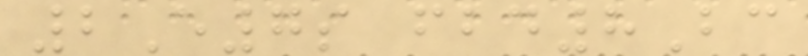2E7s fbd8Bc
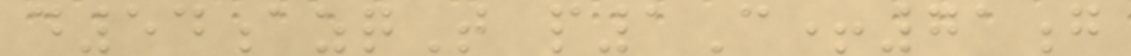d54azqT p1C+71g
